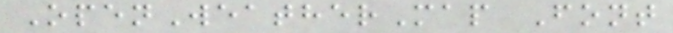OpenWeatherMap Font
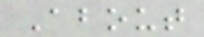About
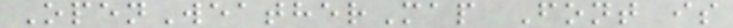OpenWeatherMap Font is
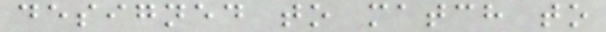designed to match to
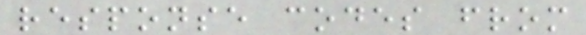response codes from
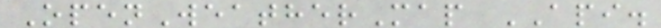OpenWeatherMap API.
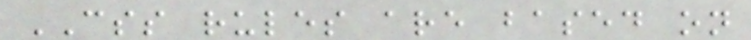CSS rules are based on
